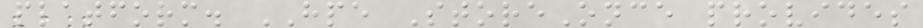platform. HPE StoreOnce provides
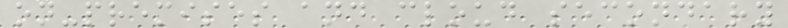on-premises and cloud secondary
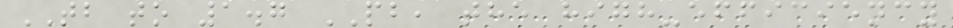TB to 1.7 PB, the high-efficiency
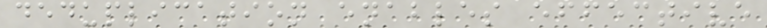deduplication enables effective
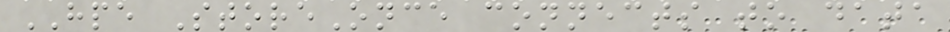HPE StoreOnce connects to data
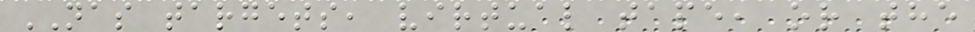NAS targets, virtual tape, or the
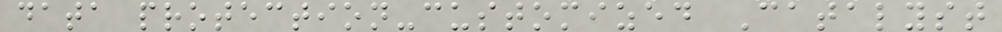data protection-customized Catalyst
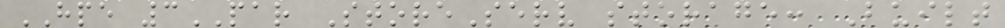HPE 3PAR StoreServ storage: Built
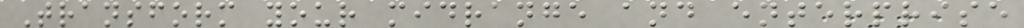Transform your midrange and enterprise
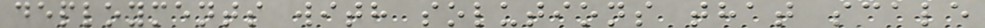deployments with solutions that scale
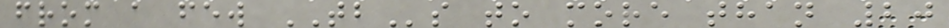from a few TBs to more than 20
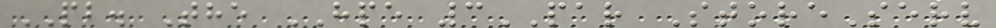PB. The HPE 3PAR StoreServ
